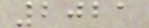2021
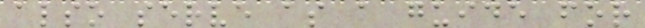also serve as a guide for
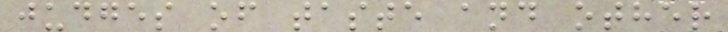judges of taste and other
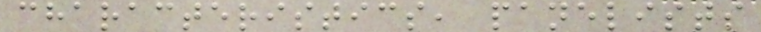characteristics, panelists
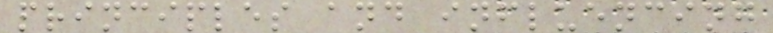principles and influencing
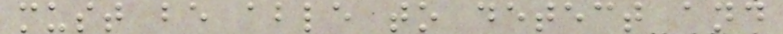must be able to detect and
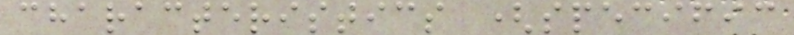characteristics (specific
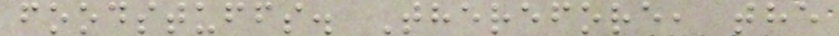foodstuffs. Therefore, the
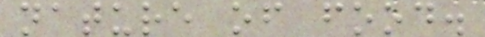nature of food.
